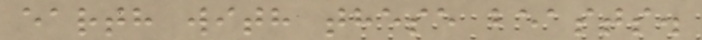earth with these beasts.
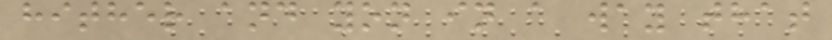hither and yon in a way that
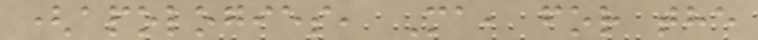(apologies, Ma, for the
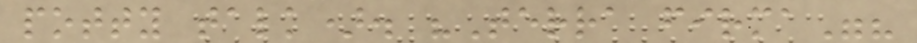potty talk). "Terra firma"?
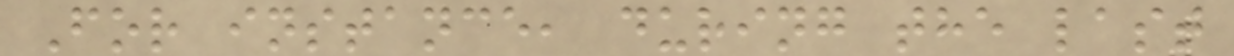For instance, during the last
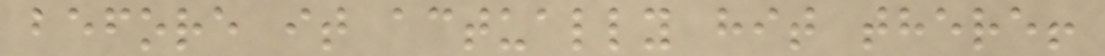before it actually hit there!
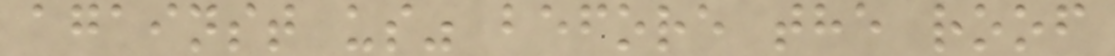against us" before the roof
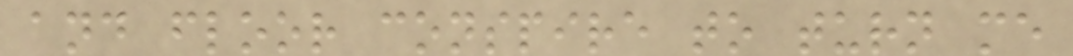and floor conspire to turn me
